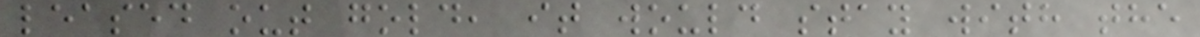leased out gold, it would stay with the
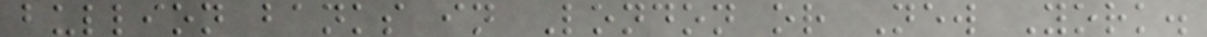bullion banks in London or New York.
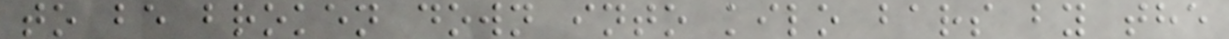to be broken down into kilo bars by the
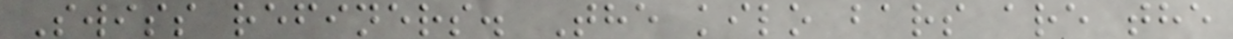Swiss refiners. The kilo bars are the
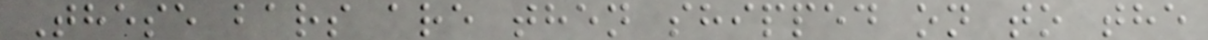These bars are then shipped on to the
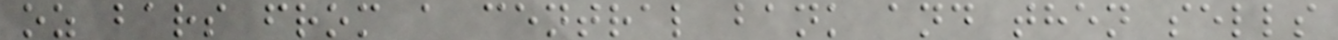oz bars from a central bank and then sells
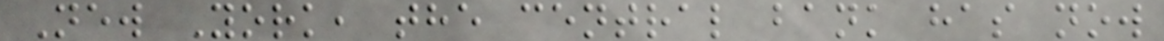New York, the central bank has now
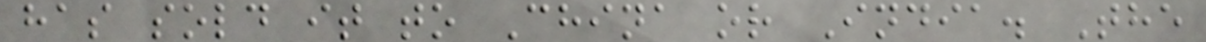has sold it to China or India. The
